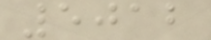5012
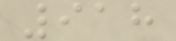918
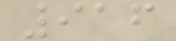916
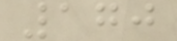170
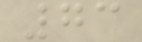73
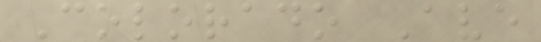Colorado Ave
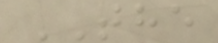THE
